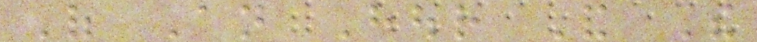Of An Hour And The
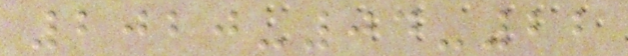2020-04-22
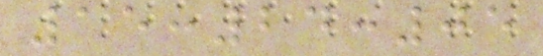15:24:05
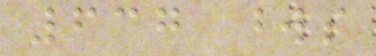637 words
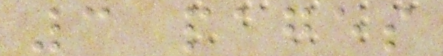3 pages
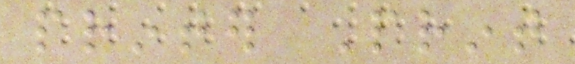printer Print
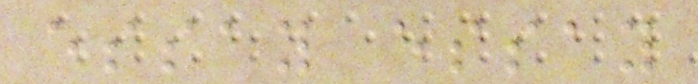essay essay
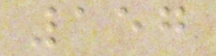157
